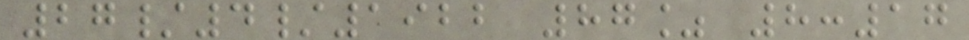27/4/1922 87% 8:17
